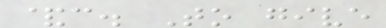&c. To give
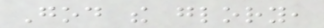God the glory,
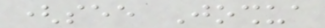(see Joshua
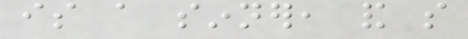is a sinner, and so
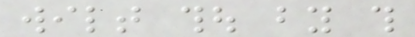wilt thou by this
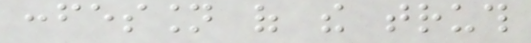confession of the truth
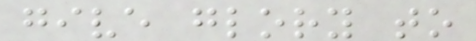give glory to
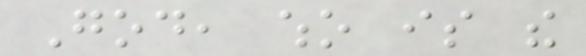God, who is the
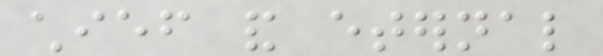chief and eternal
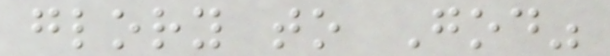glory to God"
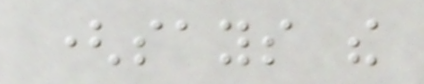(says the
